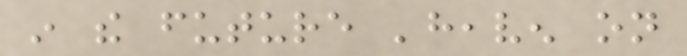in the future 'heaven on
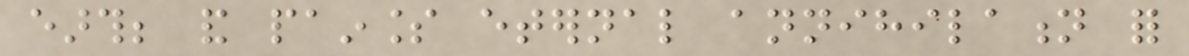earth; and painless eternal annihilation for
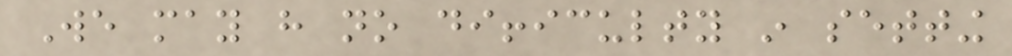We may have no difficulty in setting
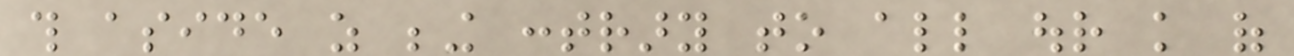this aside as being contrary to all our knowledge of
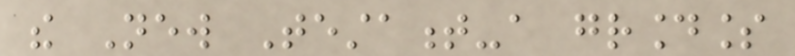the New Testament-a groundless
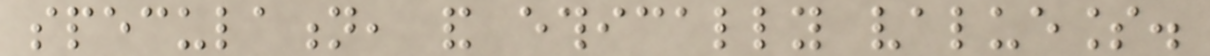speculation, and ethically valueless.
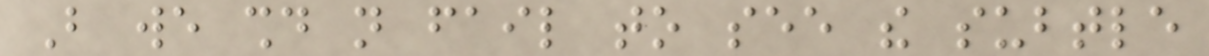But we should not fail to see the subtle
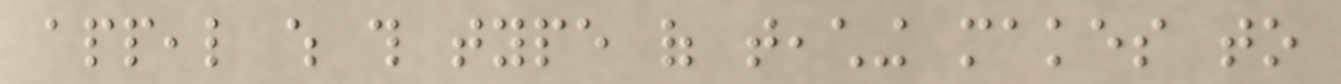appeal which this type of teaching makes to
